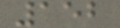152
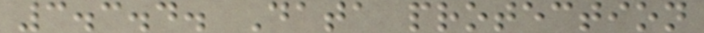3.3.4. Data protection
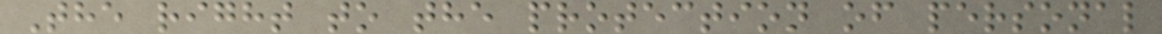The right to the protection of personal
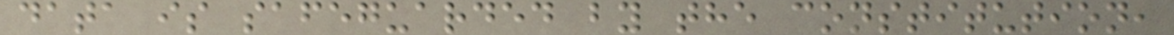data is safeguarded by the constitution,
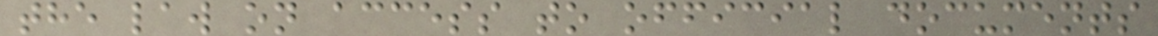the law on access to official documents
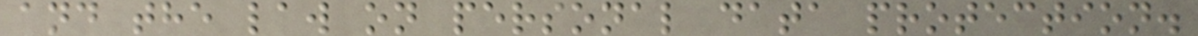and the law on personal data protection.
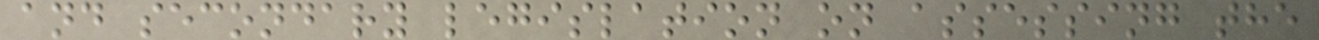and secondary legislation on assessing the
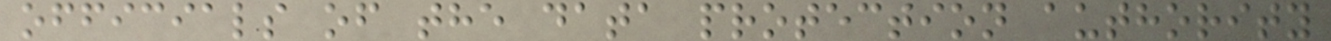officials of the data protection authority
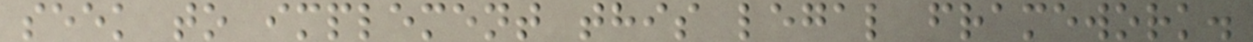seek to implement this legal framework.
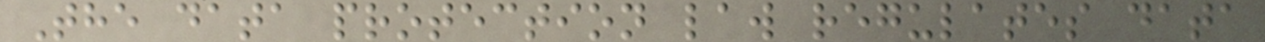The data protection law regulates data
